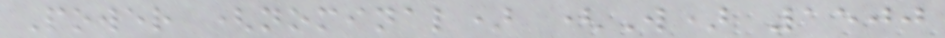Power (nominal) (W) 1500
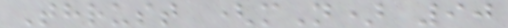Thrust (mN) 90
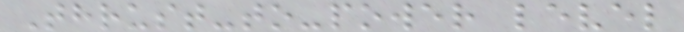Thrust-to-power level
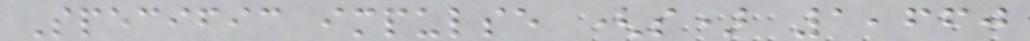Specific impulse (s) 1,660
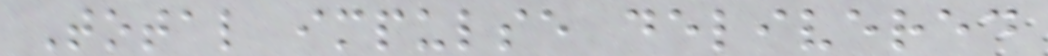Total impulse delivered
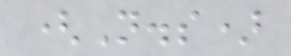(N.s)
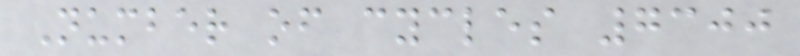Number of cycles 7300
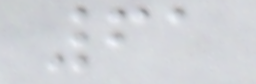61
